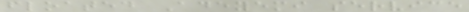floated Adeyemi service
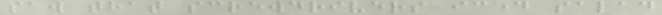saw that screwdrivers iced salad
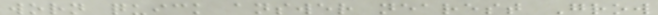worn quick answer nearest Grow
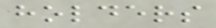holders
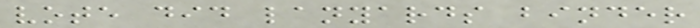vote did lanyards binder
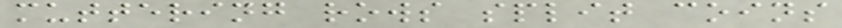muttering rows split coins
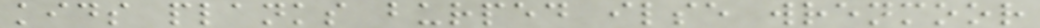kids planks burped ilse wrenmoor
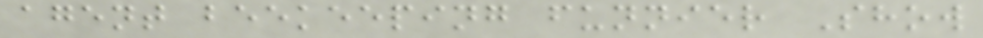agent beekeeping funnier Show
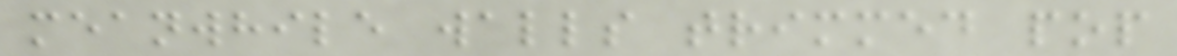meanwhile walls trimmed pop
